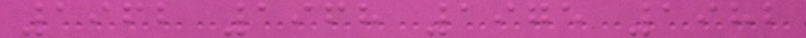1962 1968 1975 1982
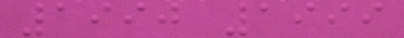1990 1999
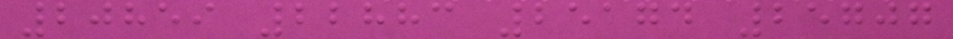20859 22883 25174 25707
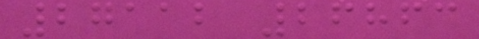27112 26863
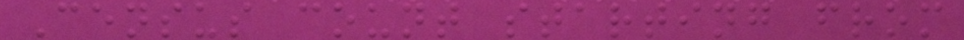Census count starting from
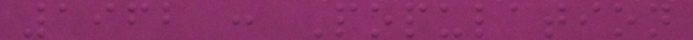1962 : Population
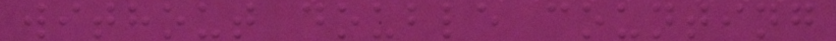without double counting
